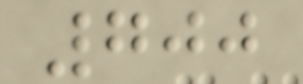700
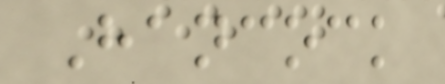Hancock
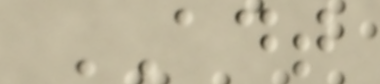ADT
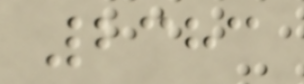2383
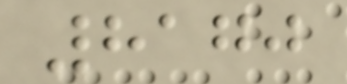8170
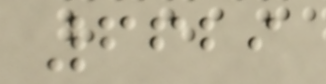6629
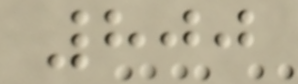800
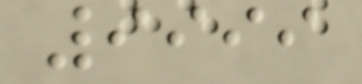9999
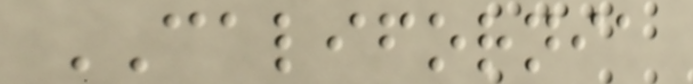CALIFORNIA
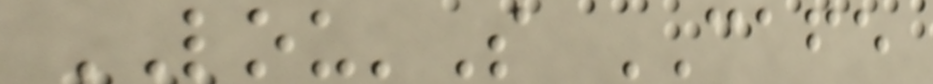LOU'S CAFE
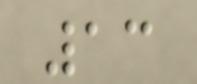13
